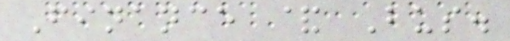Finance & Bus.
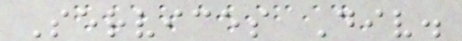Services Div.
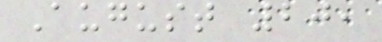August 20,
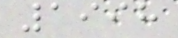1998
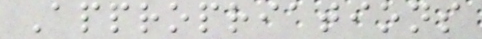Appropriations
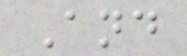And
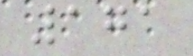171
